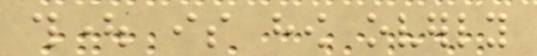thought is how overly
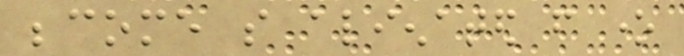become so alienated from one
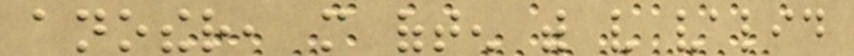another, more often with very valid
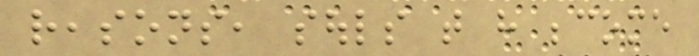reasons, souls that have become
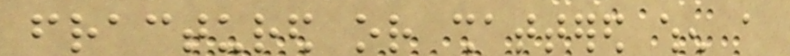fractured or shattered when a
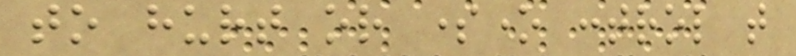to hurt or someone control that
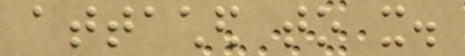attached to it.
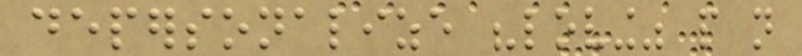depersonalize "loving" people not
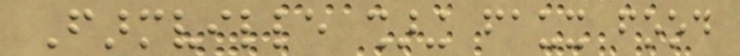Farmville sharing faux food
